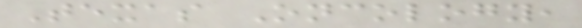Texas Oncology,
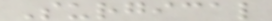Surgical
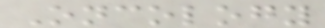Oncology
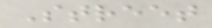Street
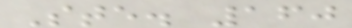Ste. 160
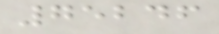75246
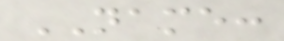NAME:
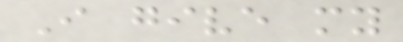I give my
